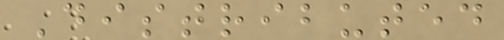Distributed
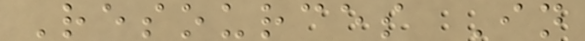Resources In
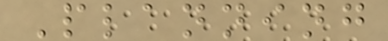Planning
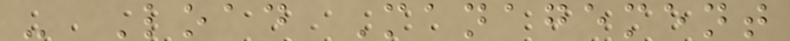- Load Management
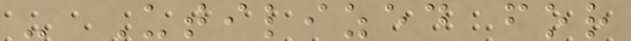- Utilized for
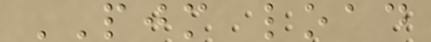PJM load
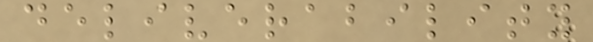deliverability
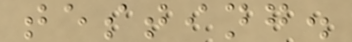testing.
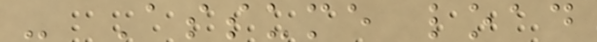- Assume load
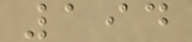194
